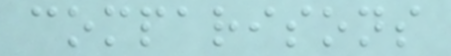comparisons
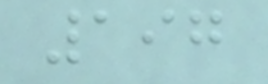197
